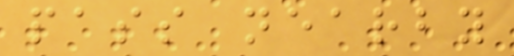pass nearby
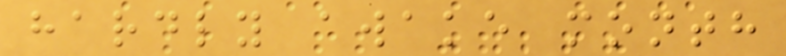hardly awake month
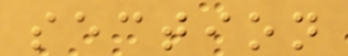section
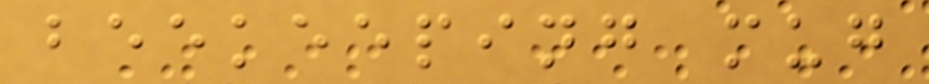beekeeping mug
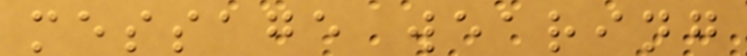message wearing
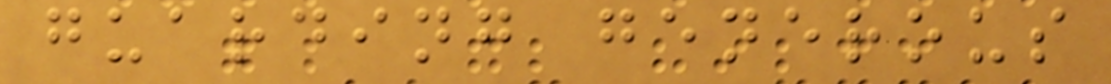guarding generous
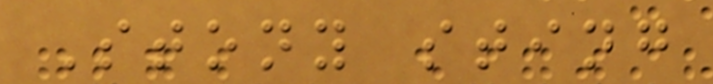Stony sting
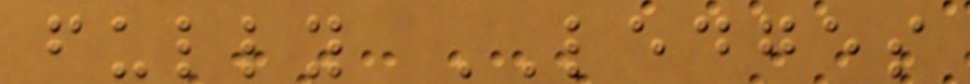fully LEDGES
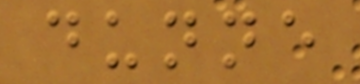dunne
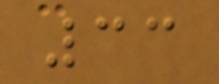33
